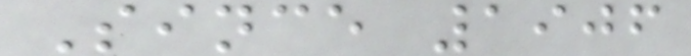Since 1906
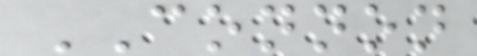CONNON
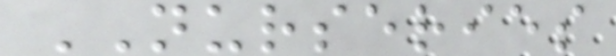NURSERIES
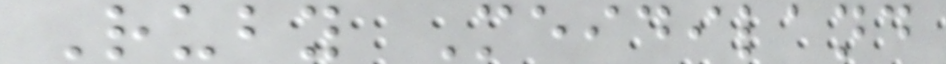Ruby Meidiland
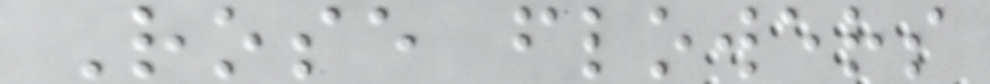Rose flowers
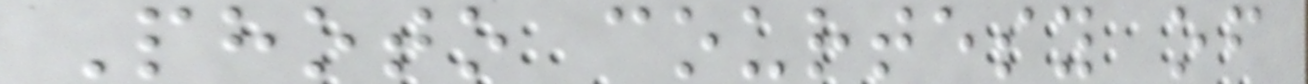Photo courtesy of
